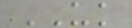UK
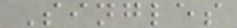Singles
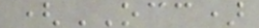(OCC)
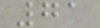71
